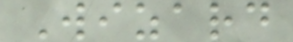Wizard
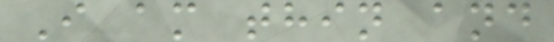I am thin and
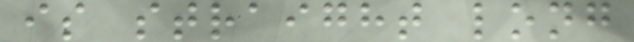is straight long
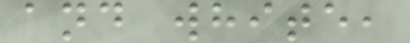and white,
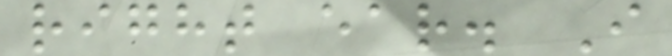right ear. I
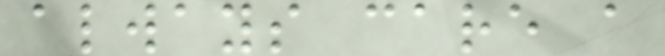always care a
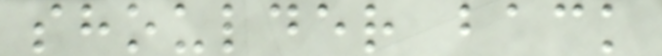shoulder back
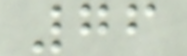76
